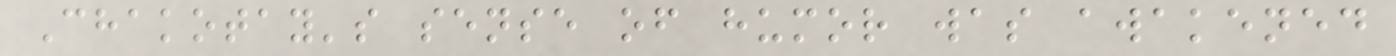Chakotay's sense of humor was awakened
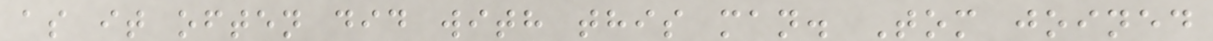as it often did with this man. Tom joined
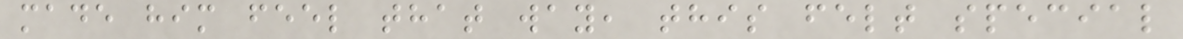made him feel that way, this felt special
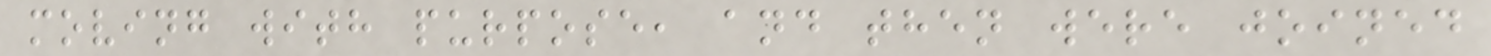moving with purpose, and then were joined
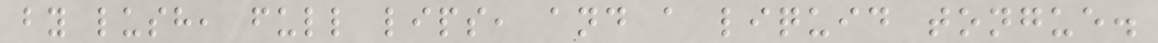by lush, full lips, and a liquid tongue.
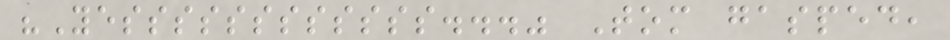"Yessssssssssss..." Tom gasped,
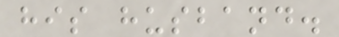his husband.
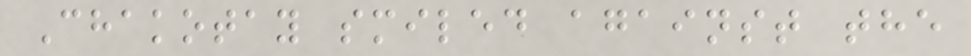Chakotay smiled against the
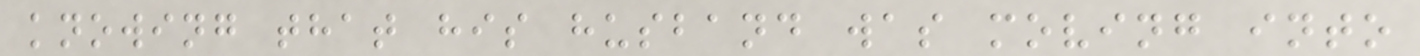knowing that his husband was moving into
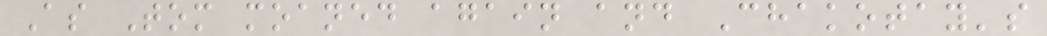As Tom moaned again and Chakotay's
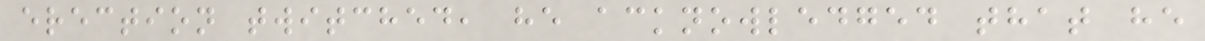erection twitched, he acknowledged that he
